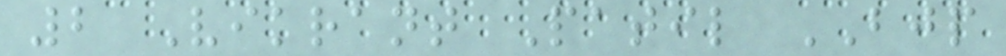2 Vikrant Patil BJP
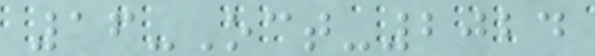16-Oct-2024
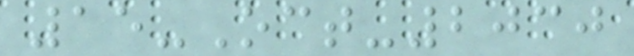15-Oct-2030
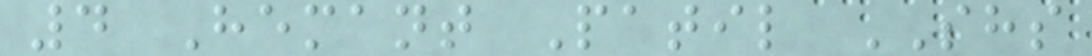4 Hemant Patil SHS
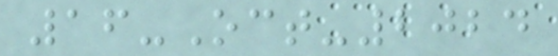16-Oct-2024
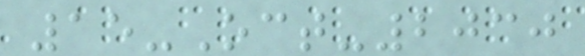15-Oct-2030
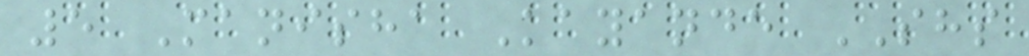5 Manisha Kayande SHS
